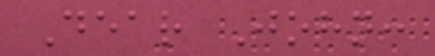Dear John:
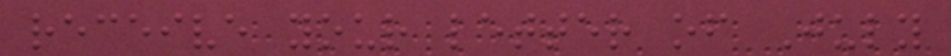receive your letter of July
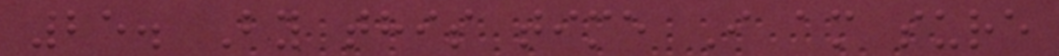25. By this time I am sure
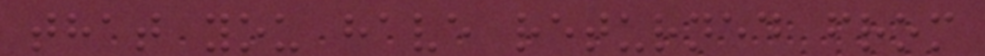that you have returned from
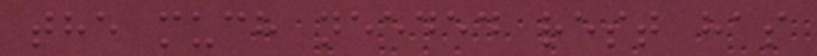the much needed rest has
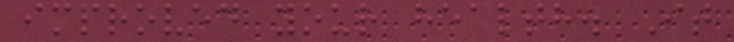improved your health. It
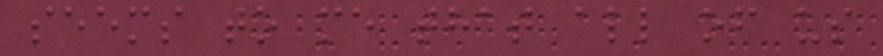seems to me that all of us
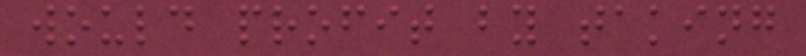would profit by taking
